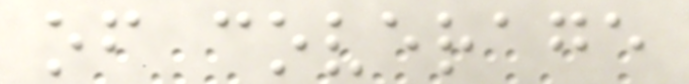of coverage
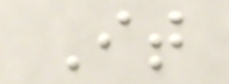It
